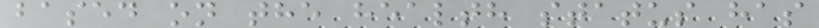based on the health status has
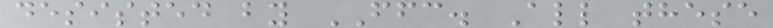desisted by FFC. All these
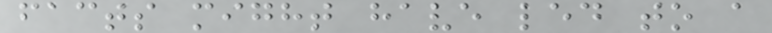facts might have led to a
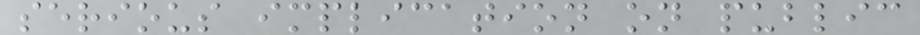serious implication on public
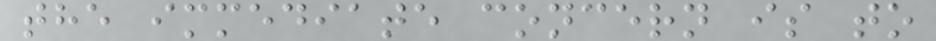the immediate concern is to
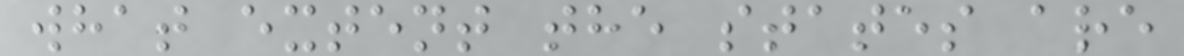what extent the states are
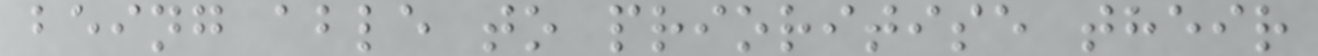being able to prioritise their
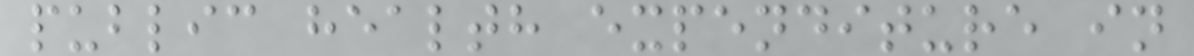public health expenditure in
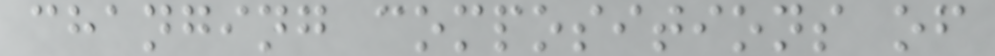changing compositions of
